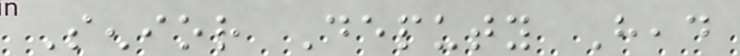Senior Deputy Head
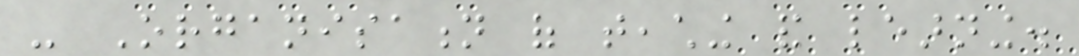- Organisation of teaching and learning.
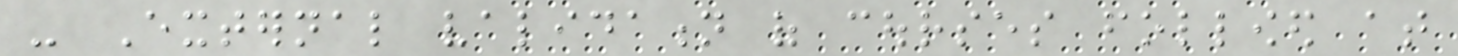- External validation of courses followed at
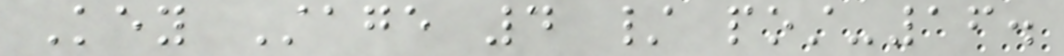Key Stage 4 / post-16.
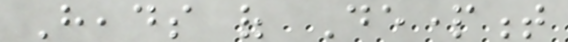Heads of Department
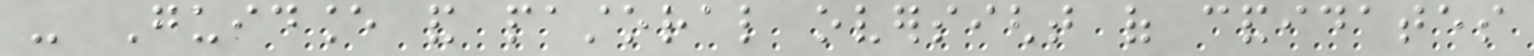- Guidance and pastoral oversight of candidates
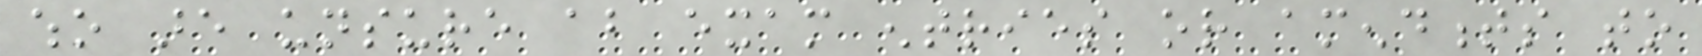who are unsure about exam entries or amendments to
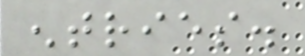entries.
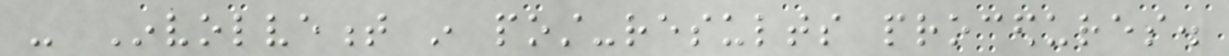- Involvement in post-results procedures.
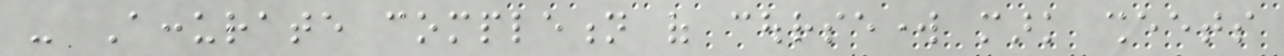- Accurate completion of coursework mark sheets
